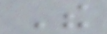The
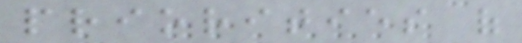priorities of
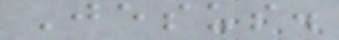Jesus.
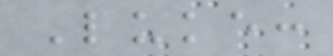Luke:
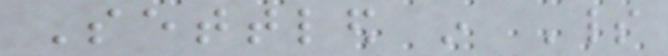Settled in Spirit
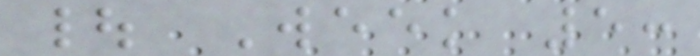| Week 5:
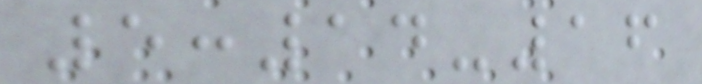5:14-16
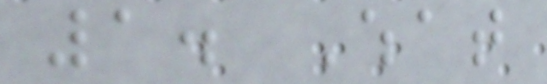1. What
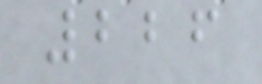226
